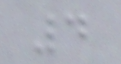4
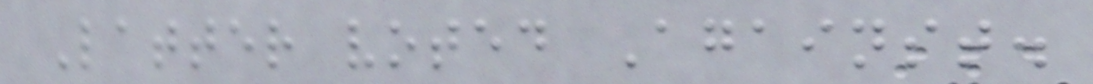Latter voted Against.
